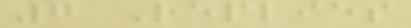7 Replies
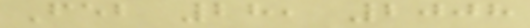Feb 28, 2008
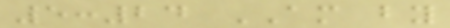5:24 AM by
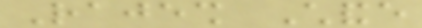Rajesh Chande
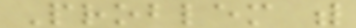Problem with
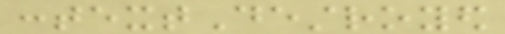contextDestroyed
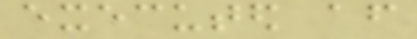executed after
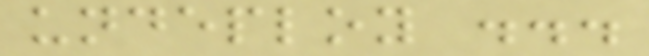undeploy ...
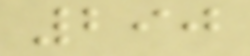290
